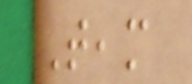Team
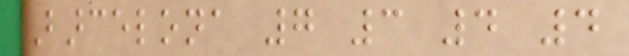Barcelona 7 3 4 4
